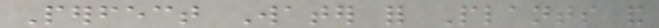Perfect Water for Plants and
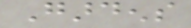Gardens
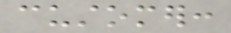customer:
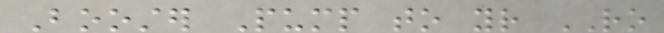Booster Pump to your RO
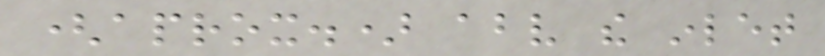(aprox.) above the inlet
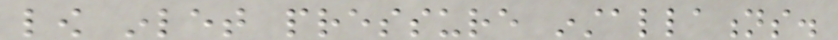low inlet pressure installations.
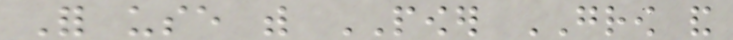For use with POWER GROW and
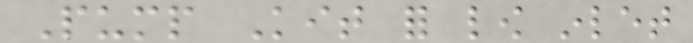Pump Kit for low inlet
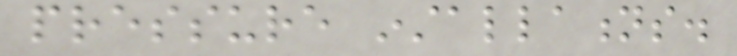pressure installations.
